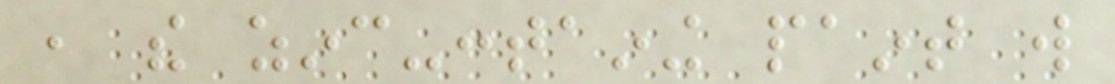, the zinc-containing paint will
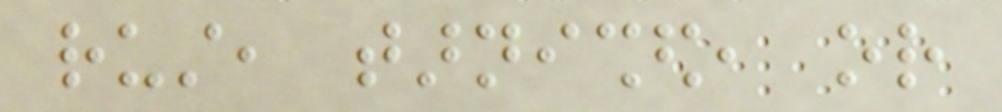rust, tarnished, or
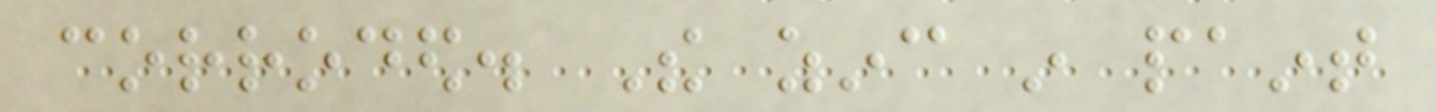corroded. The zinc in paint
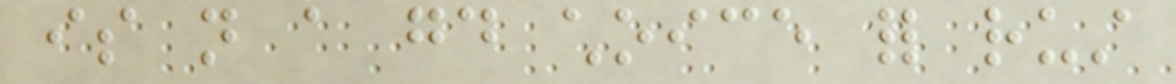is not a good choice for rust
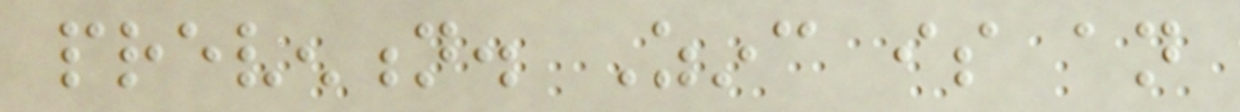prevention. Zinc is an
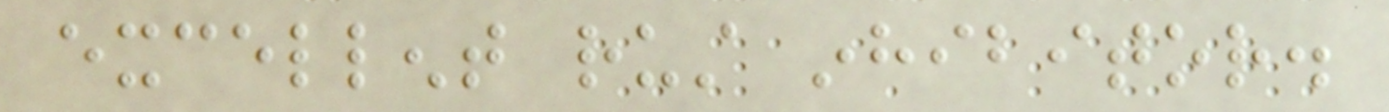excellent rust inhibitor.
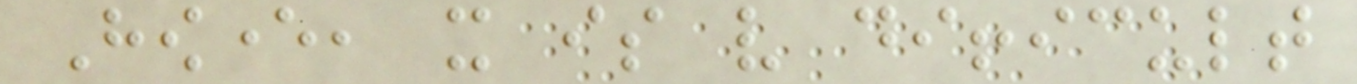However, it is very difficult
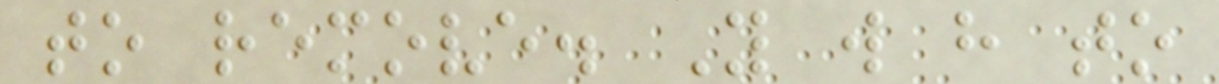to remove. You will have to
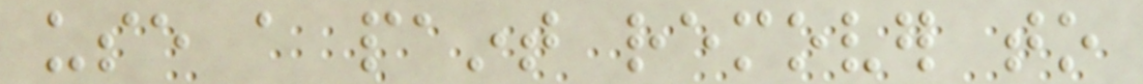use a paint remover to
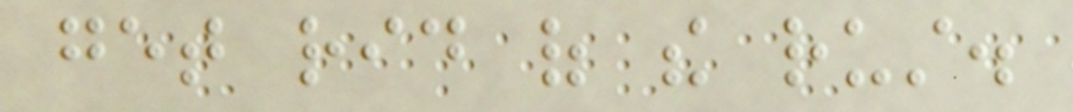get rid of the rust.
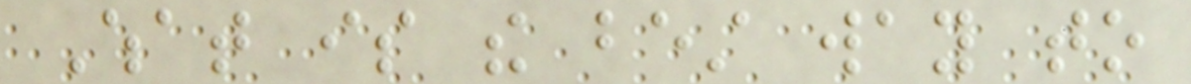What is the best way to
